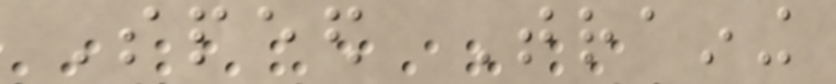Speed Training
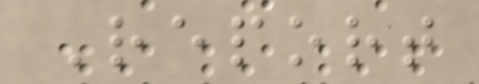Report
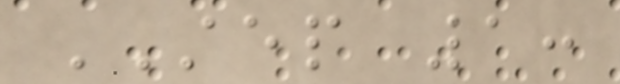STEP 1:
